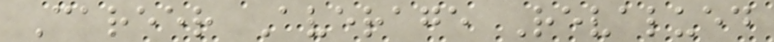Career Average Revalued
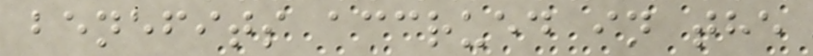benefits accrued in the
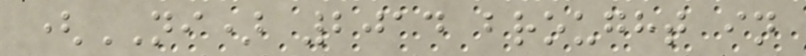(NI) 2014 brought in
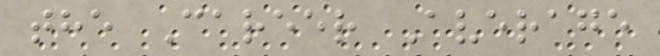the Career Average
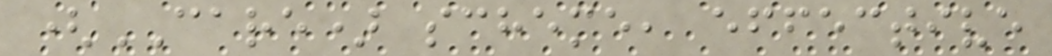(CARE) scheme, effective
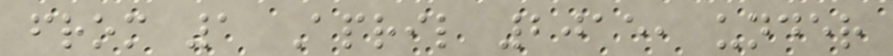from 1 April 2015, under
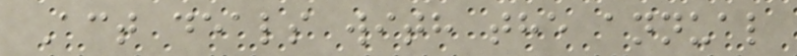Act deals with the annual
